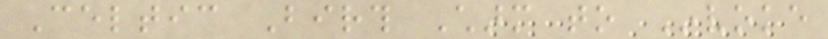Celtic Birth Charm to Invoke
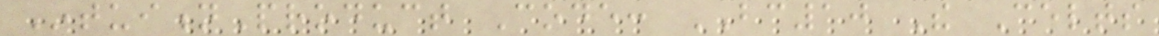IntuitionProduct Code: BC10 The Celts
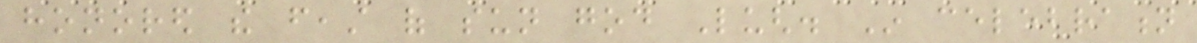honored the feast of sun god Lugh. In celebration
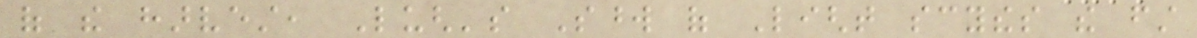of the harvest, Lugh's Sword of Light scythes the first
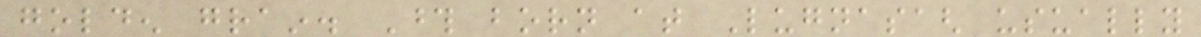golden grain. Those born at Lugnasagh usually
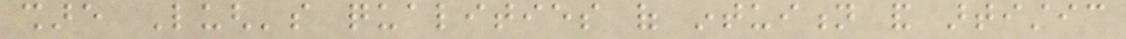share Lugh's qualities of intuition and artistic
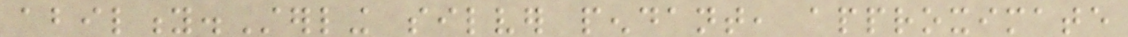ability.Sterling silver pendant, approximate
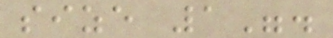size 1".
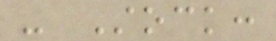- Stock:
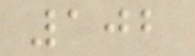102
